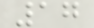17
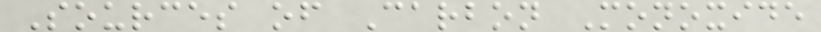Sources of Carbon Monoxide
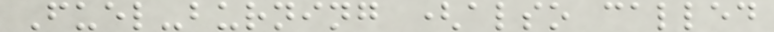Fuel-burning (also called
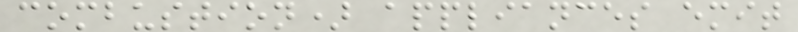combustion) appliances emit
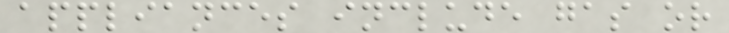appliances include gas or
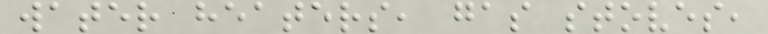water heaters, gas stoves,
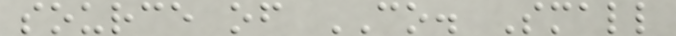source of CO. Small
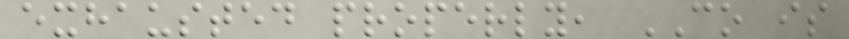exhausted properly, CO is
